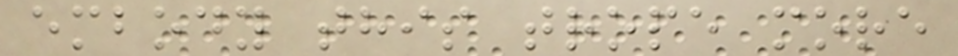embody this trope more
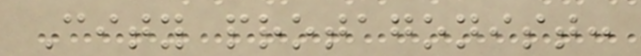City protagonist:
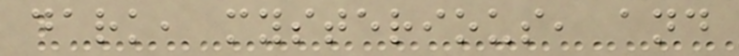dark, mysterious, and
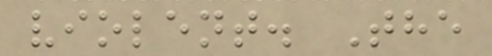violent. The
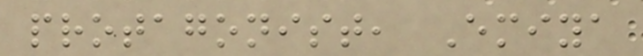protagonist, Emiya
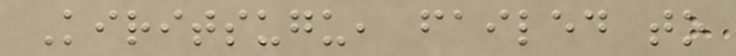Kiritsugu, failed to
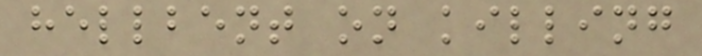hellbent on killing
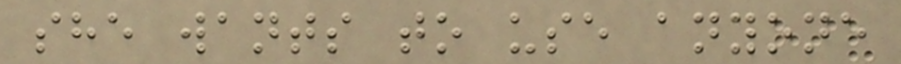she wants to use anyone
